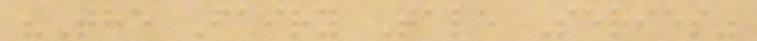"The Fairy Tale Series"
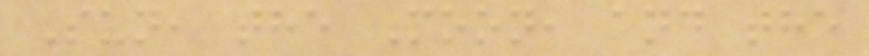Sun, the Moon, and the
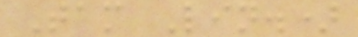Tam Lin.)
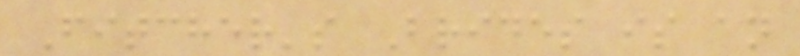Fitcher's Brides is an
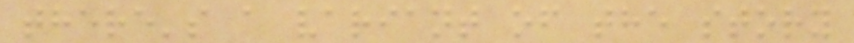there's a variant of the story
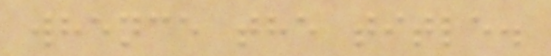whence the title.
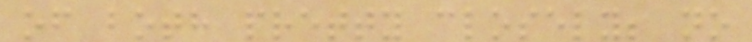of both pretty closely; no
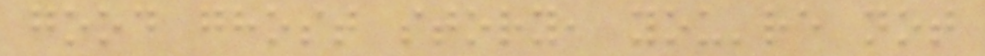good ghost story, you're not
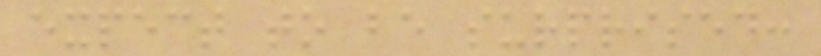expect to be surprised:
